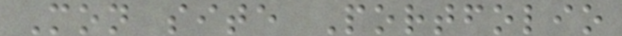Mon site Portfolio
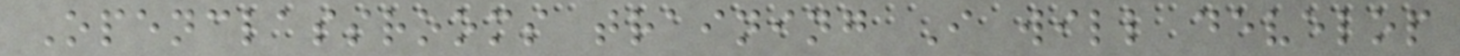Openclassrooms training I will develop
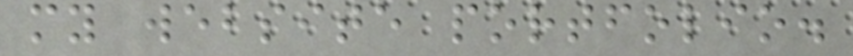my website portfolio.
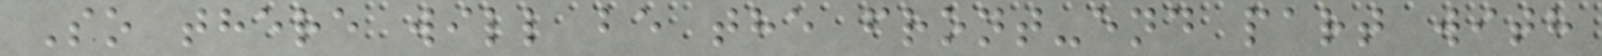So there will be the front-end part with
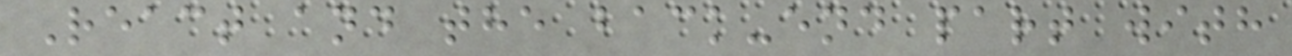React and the back-end part with
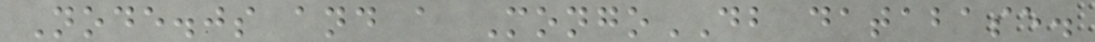Node.js and a MongoDB database.
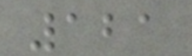121
